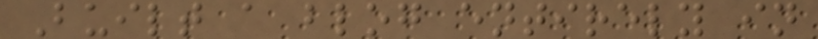Built a blog entirely in
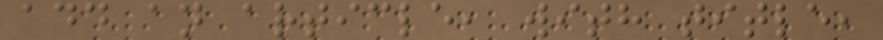add an article, with title,
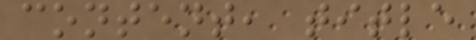content, title
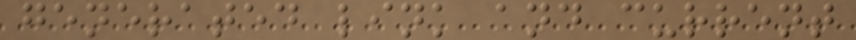generated link and current
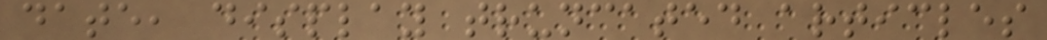date, display truncated articles
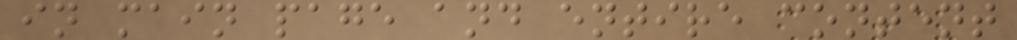in main page and entire content
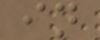in
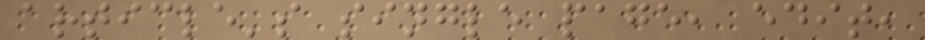article's single page, edit,
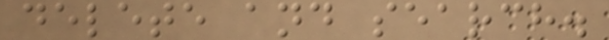delete and search.
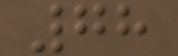78
